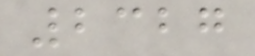2327
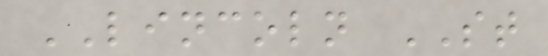LINCOLN ST
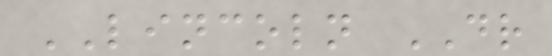LINCOLN DR
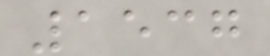1537
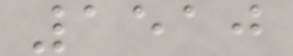1510
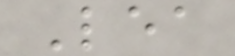Lea
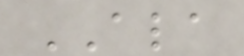ALA
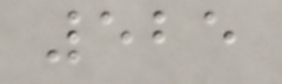525
